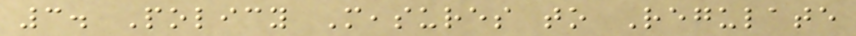3. Policy Measures to Regulate
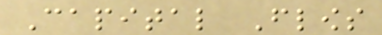Capital Flows
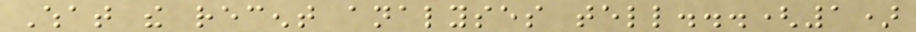What the recent analyses tell...(1)
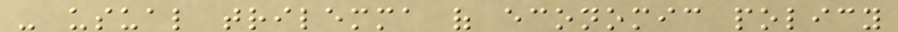- usual trilemma of economic policy
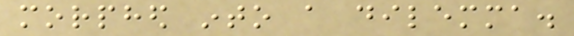morphed into a dilemma.
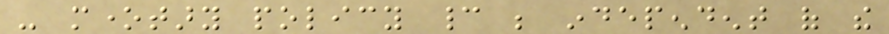- monetary policy cannot be independent of the
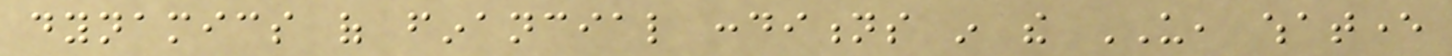dynamics of financial conditions in the US, whatever
